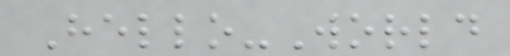Hello-World
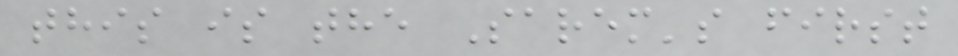this is the Sarem's first
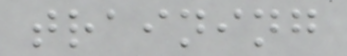training
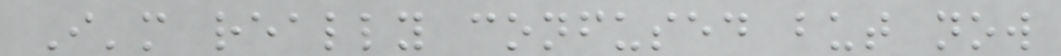I'm really confused but now
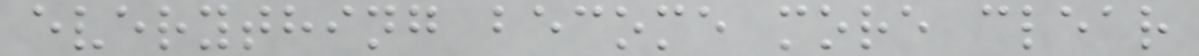everything become more clear
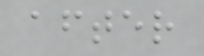after
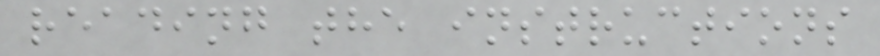reading the instructions
